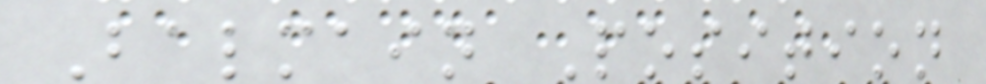Balmain Position
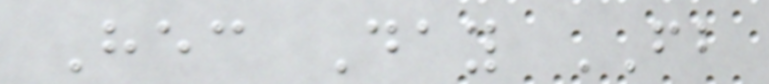Hec Day FB
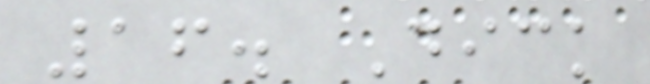16. Dick
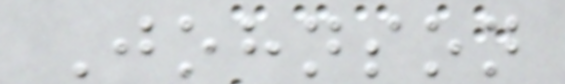Johnson
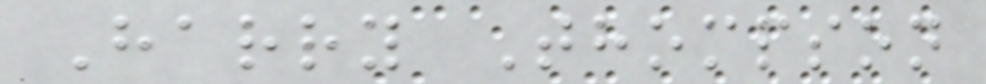Harry Thompson
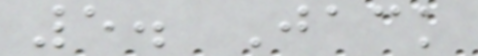5. Jack
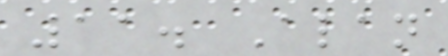11. Alan
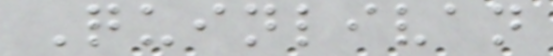Quinlivan
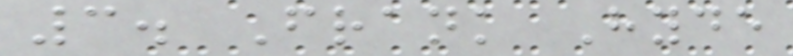3. Frank Hyde
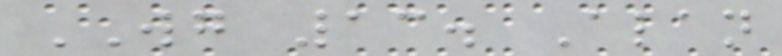WG 13. Alan
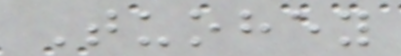Tuohey
